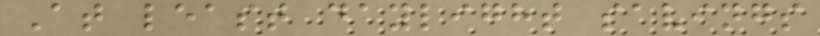At least daylight savings
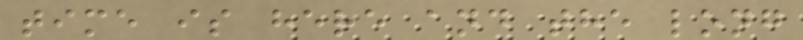time is here and the long
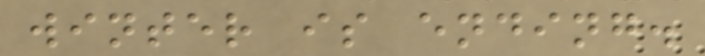winter is ending.
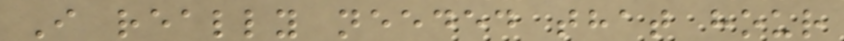I really needed that hour
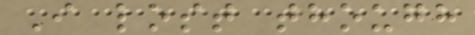I lost though
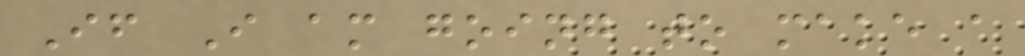If I am going to make a
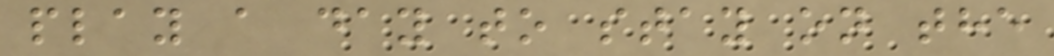play a day to stay on the
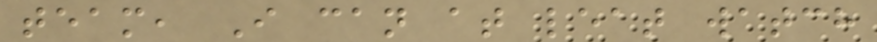team, I can at leat watch
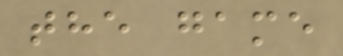the game
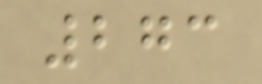273
